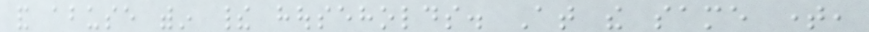and abuse within their households. At the same time,
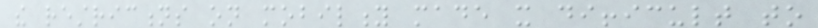the restrictions on mobility made it difficult to
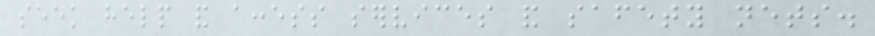seek help and access services and safety nets.
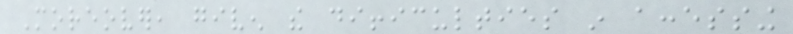Moreover, given the difficulties in accessing
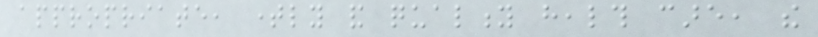appropriate, timely and quality health care, the
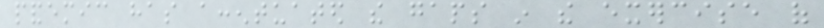pandemic has accentuated the gaps in the exercise of
